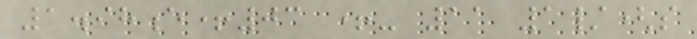1.98e+03 +- 11 1/(s
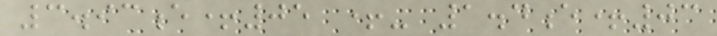3.93e+05 +- 1.4e+03
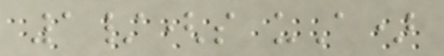1/(s uA)
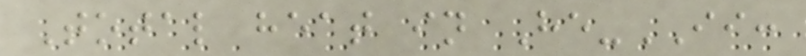Total heat in He-II:
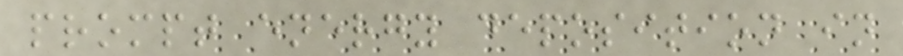prompt energy deposition in
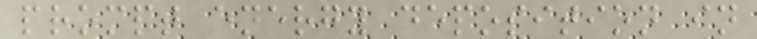prompt energy deposition in
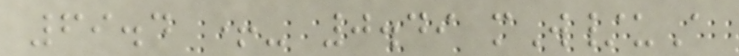69.4 +- 0.49 mW/uA
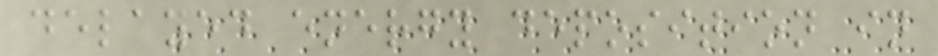delayed energy deposition in
